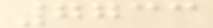7733
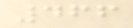466
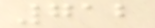712
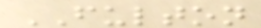FULTON
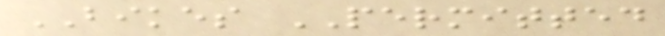BIKES PERMITTED
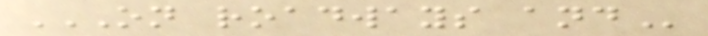ON ROADWAYS AND
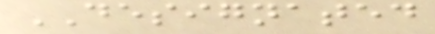DESIGNATED
